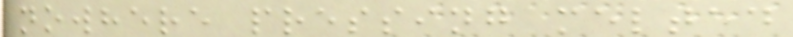nowhere pressing melted
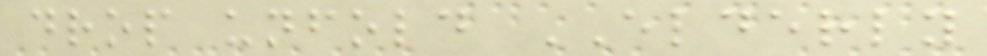drop unfold ELDERLY
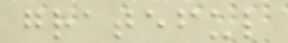grateful
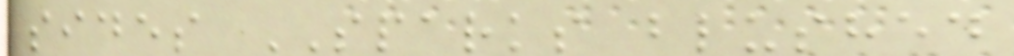sides SPARKS blushed
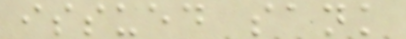issued sank
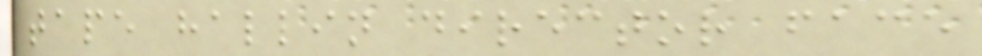tape hallin director face
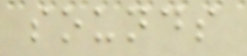sounds
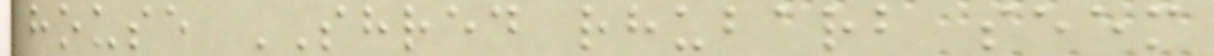house SHRED rhubarb seem
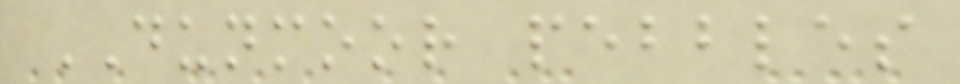DUNMOOR pebbles
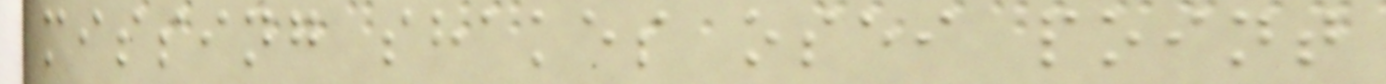missing shakes osei point
